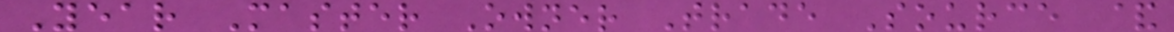Year Master Owner Trade Source &
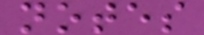notes
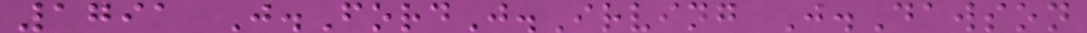1791 J.FordJ.Irving J.Dawson
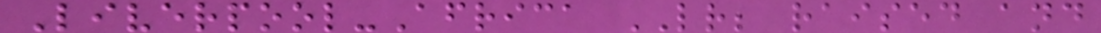Liverpool-Africa LR; raised and
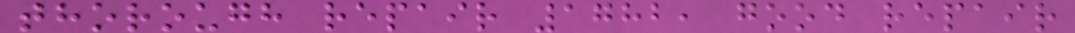thorough repair 1782, good repair
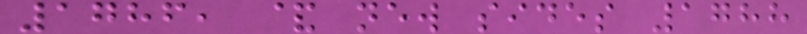1786, & new sides 1788
